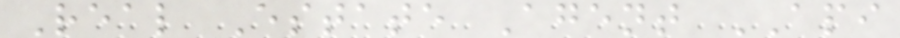Real Estate Agent API
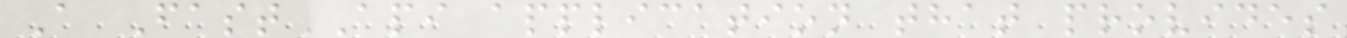A FastAPI application that provides
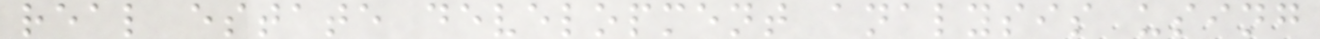real estate development analysis using
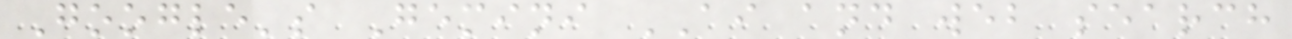Google's Gemini AI and web search
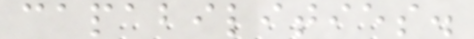capabilities.
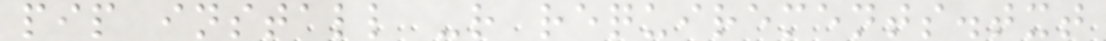pip install -r requirements.txt
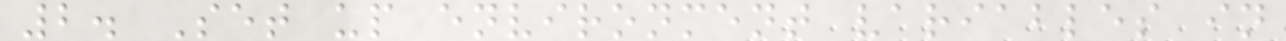2. Set up environment variables in
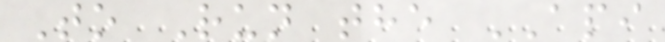To Run the API
